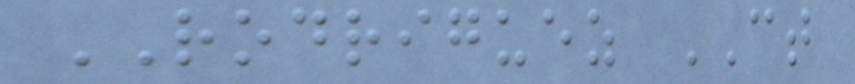RODRIGUEZ CT
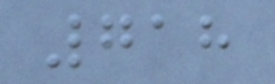718
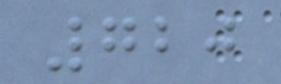720
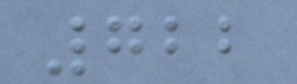722
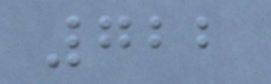722
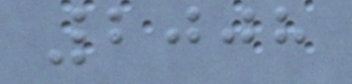2008
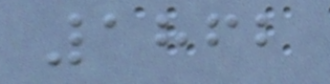1862
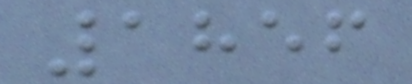1856
